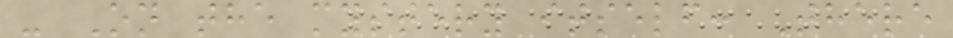- On the mystery itself: There
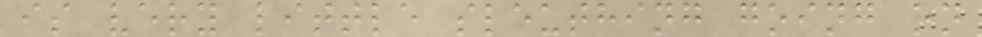is very little sleuthing going on
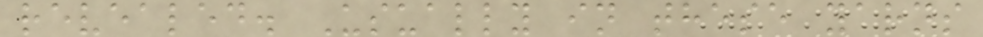revealed. Usually in these yarns
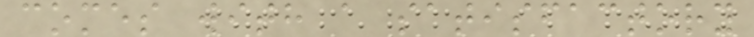comes with a satisfactory
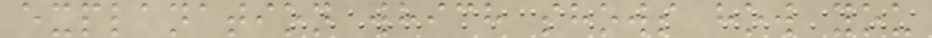explanation which shows how you
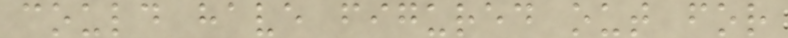could have figured out for
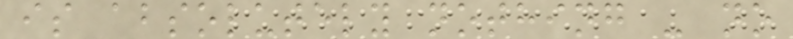is absolutely nothing - no
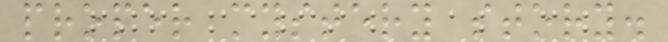proper mystery story.
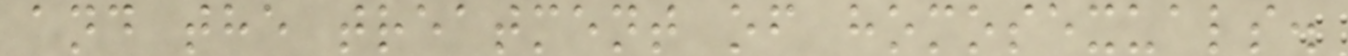and the treatment of homosexuals.
